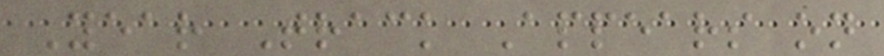Year Track Appears on
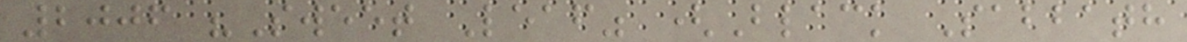2006 "Sweet Leaf" (Black Sabbath
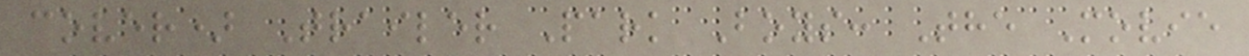cover) Trailer Park Boys: The Movie
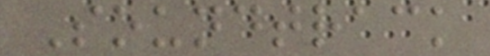Soundtrack
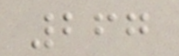267
